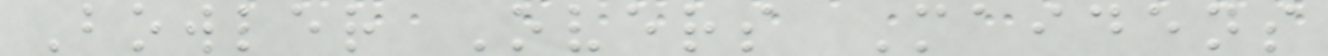Bowler Overs Maidens
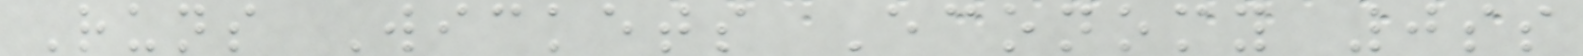Runs Wickets Economy 0ss
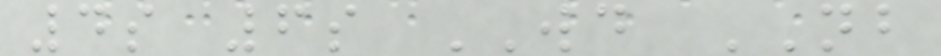4s 6s WD NB
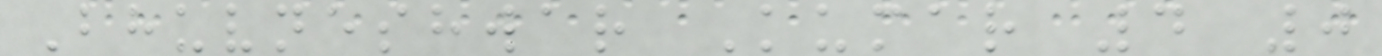Bhuvneshwar Kumar 4 0
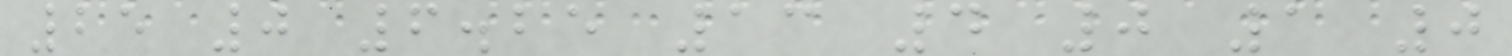25 0 6.25 13 4 0 1 0
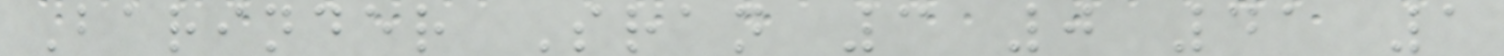Barinder Sran 3 0 41 1
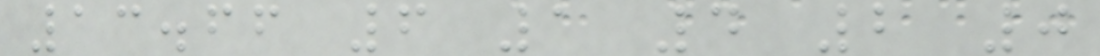13.66 6 1 4 2 0
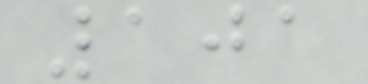101
